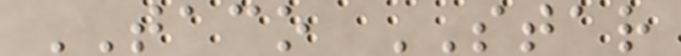TACO STAR
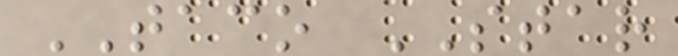TACO STAR
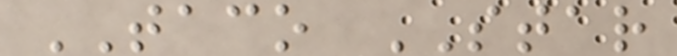TACO STAR
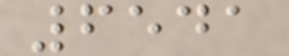6541
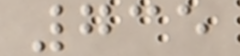735
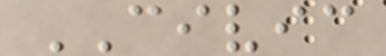CIVIC
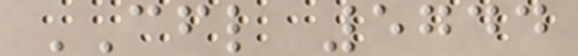CFL 5744
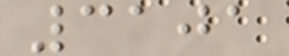3101
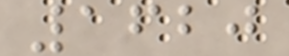1620
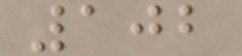102
